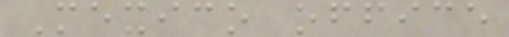Mexico office
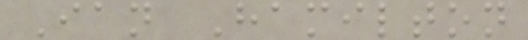Ian Hamilton
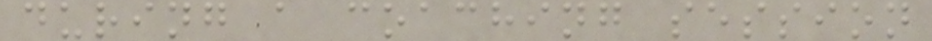during a coaching session
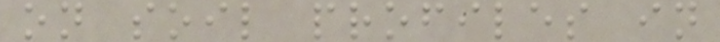on soil profiles in
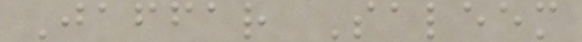Jaffar Saleem
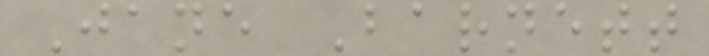Jane Barnett
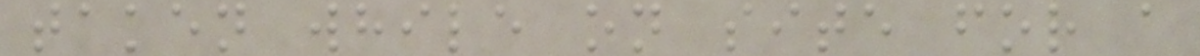taken while on site for a
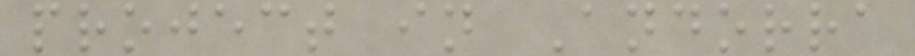project in Andorra
